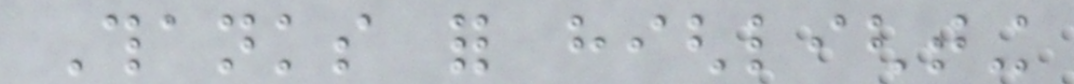Thanks for highlighting
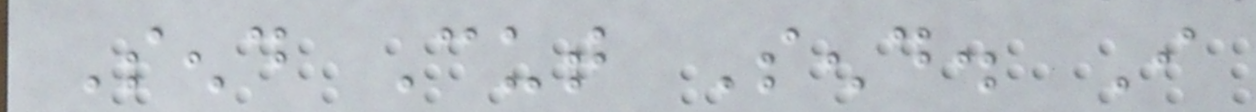Send Cut Send. I
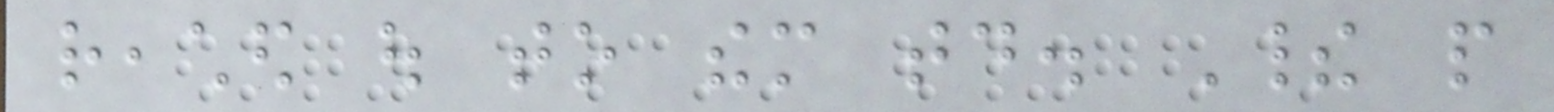reached out to them today. Their people
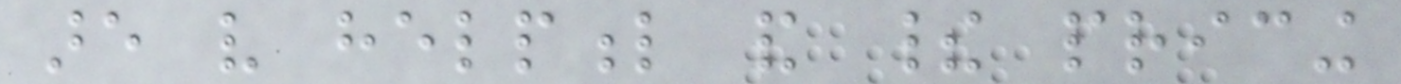are very helpful and their pricing
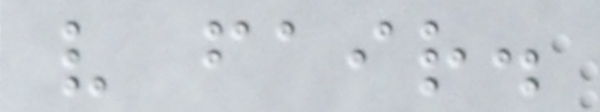very fair.
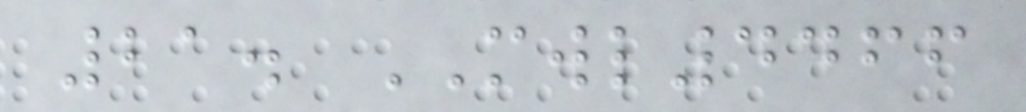21. MWL4466
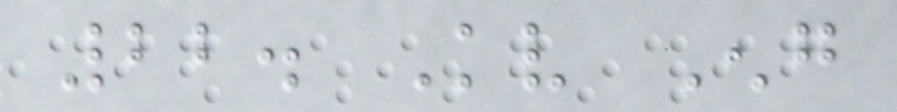22. Kv Eng
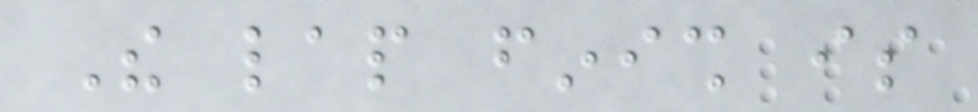The lap finish is
